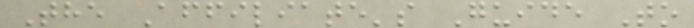The Affiliate's Guide To
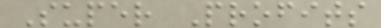Super Profits
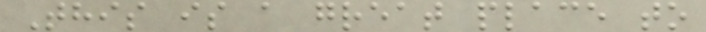This is a great place to
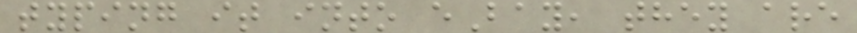typing it into eBay, they are
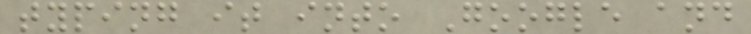typing it into Google and
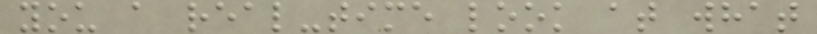you a real-time look at what
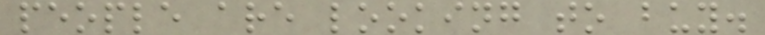people are looking to buy.
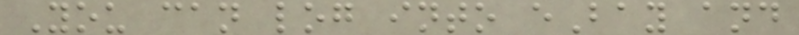You can log into eBay and
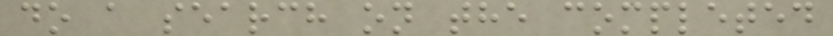do a search on the completed
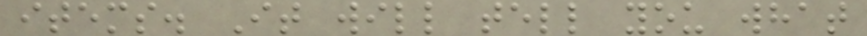items. It will tell you what
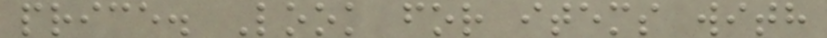price. Look for items with
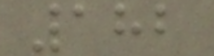182
